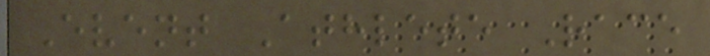Event Athlete Race
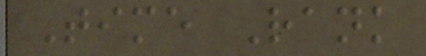Time Rank
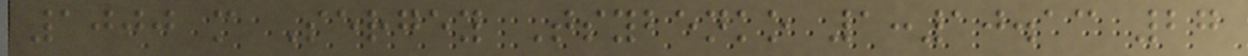1000 m Sergey Tsybenko 1:10.13 27
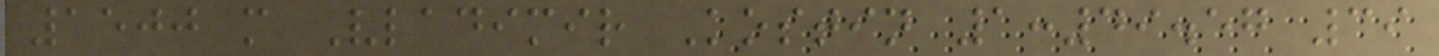1500 m Vladimir Kostin 1:49.57 39
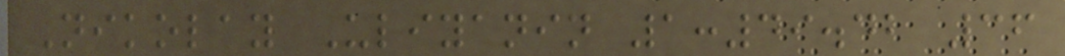Nikolay Uliyanin 1:49.42 36
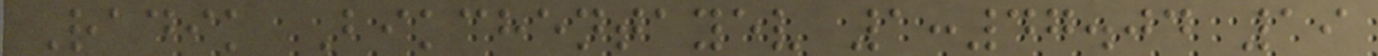Radik Bikchentayev 1:47.04 19
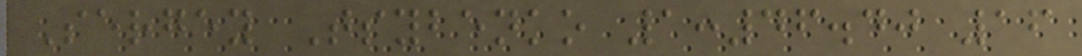Sergey Tsybenko 1:46.40 16
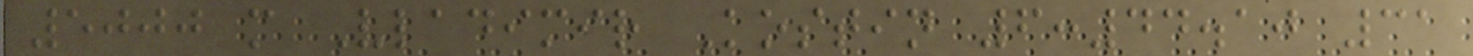5000 m Vladimir Kostin 6:44.10 31
